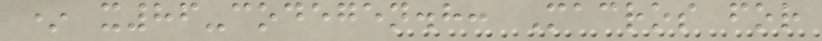* x86-codegen.h: Macros for
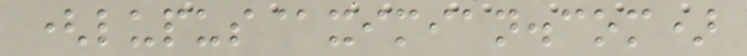(lupus@ximian.com)
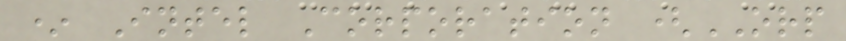* Intel Corporation (ORP
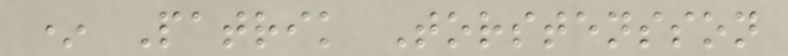* Patrik Torstensson
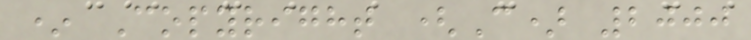* Copyright (C) 2000
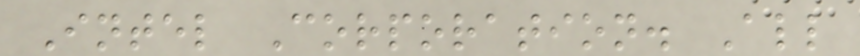Intel Corporation. All
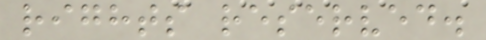rights reserved.
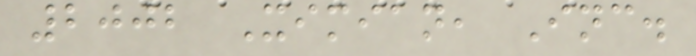2002 Ximian, Inc.
